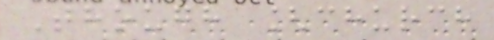Though [church
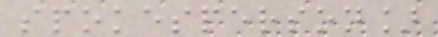spokesperson]
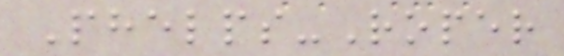Phelps-Roper
